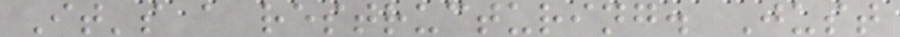It's a restructuring. Just
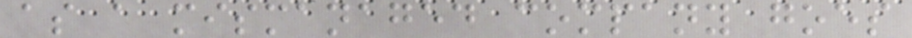as a mismanaged company goes
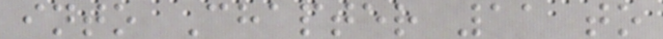into Chapter 11 to
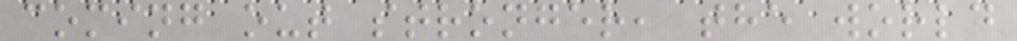coming out stronger, the world
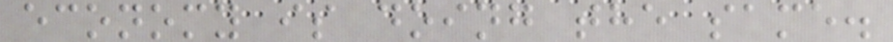economy is doing the same.
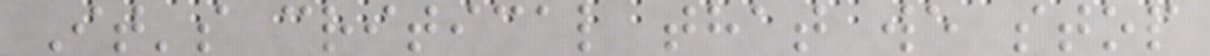It's critical that we stop
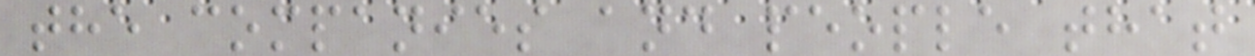the companies and people that
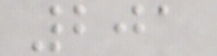201
